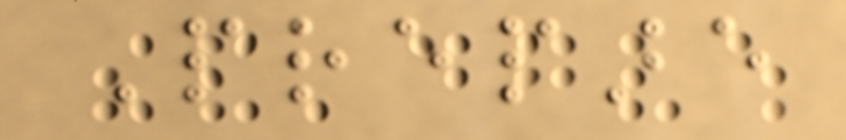Prepare
